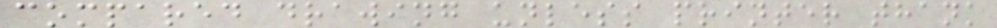compared drawing unless printer thank
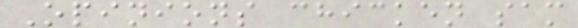Opinions chicken sam
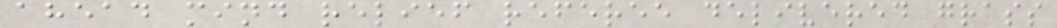ahead mind relief referee delivered grass
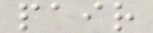pair
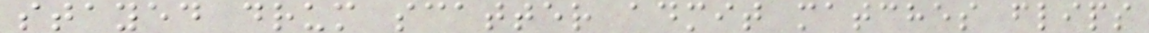stayed drum scatter admit matches flips
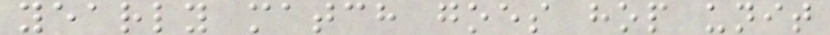yearly match goes hop unit
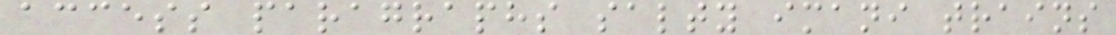access paragraphs salty imani trains
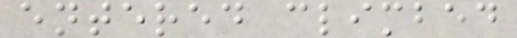entered climbed
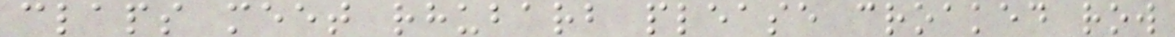claps meet rhubarb please croaked row
